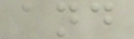and
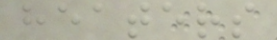heaters
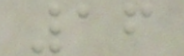16
